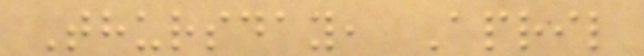Thursday, April
